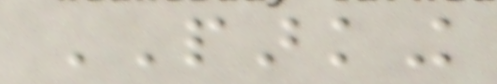PARKING
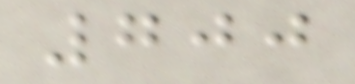700
